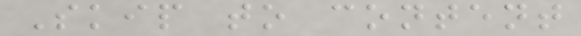Skip to content
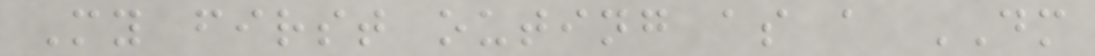My first outing as a DM
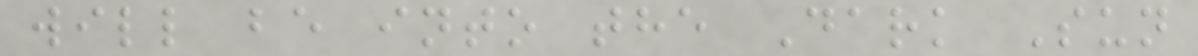will be into the Dark Sun
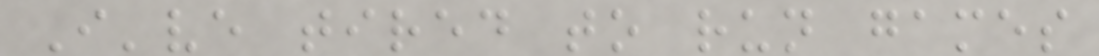I've tired to run games
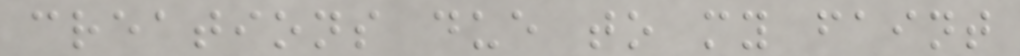creations due to my faint
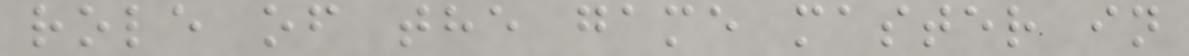role of the game master in
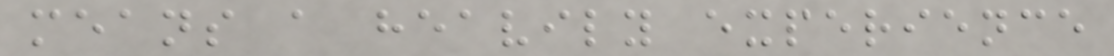means a heavily experience
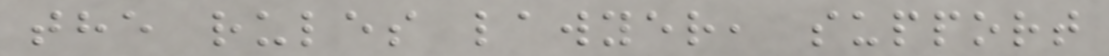the rules lawyer, support
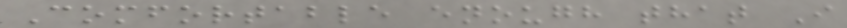Comfortable enough that I
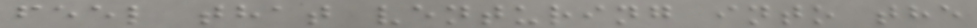feel that venturing into the
